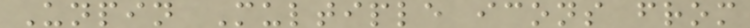Unpin Multiple icons from
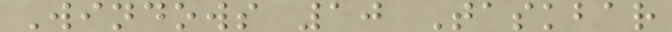Windows 10 Taskbar
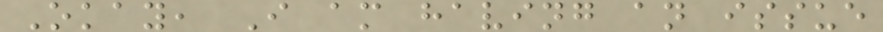Okay, I am having an issue
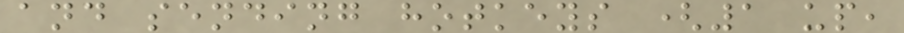and sending hotkeys (1 up,
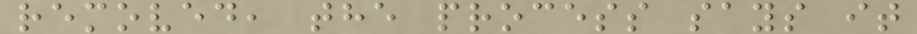removed, the process says it
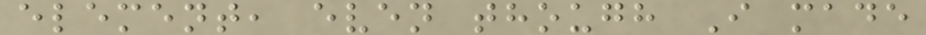element, even though I made
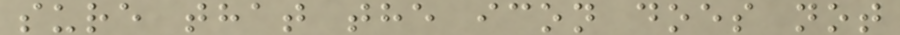sure that the icon does not
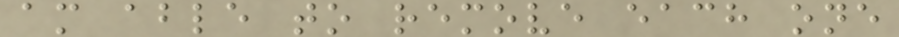am able to remove each one
